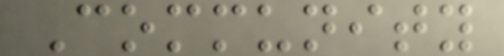Community
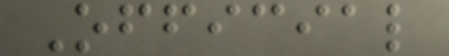Official
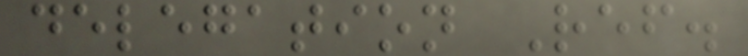delegation Ref.
